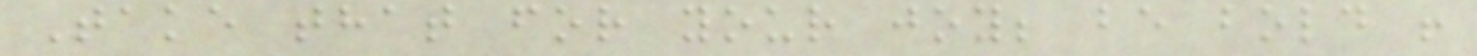Take that for your joy; be bold !
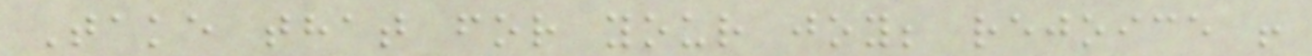Take that for your joy; rejoice !
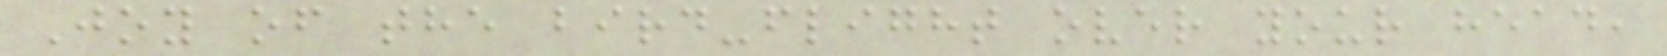Joy of the bird-flight over your head,
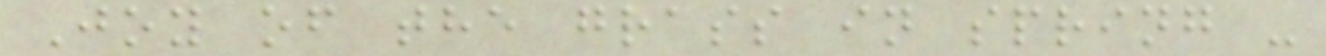Joy of the grass in spring -
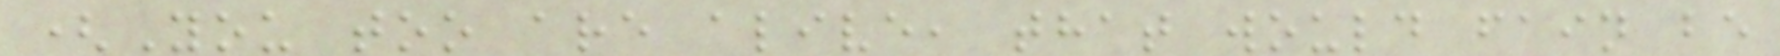(You too are alive, that would fain be
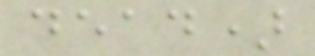dead)
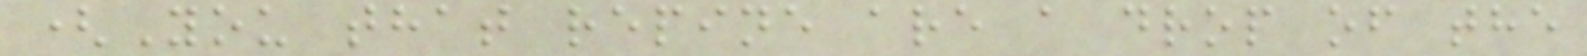(You that repine are a drop of the
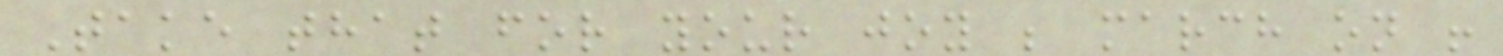Take that for your joy ; march on !
